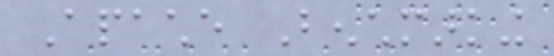Apache Benchmarking
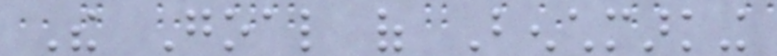The Goal of Benchmarking
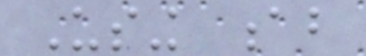Using ab
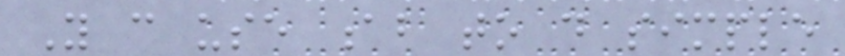You can use ab to do simple
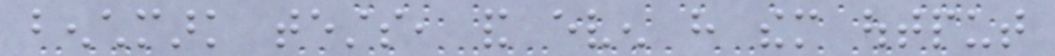benchmark tests, and even have them output
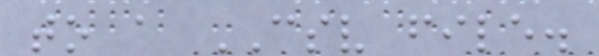to a CSV file.
